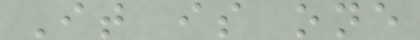It is one
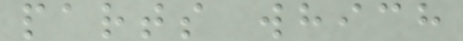parts which
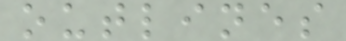outlines
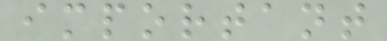important
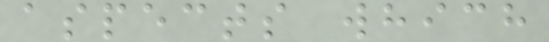aspects which
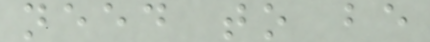need to be
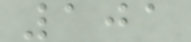101
